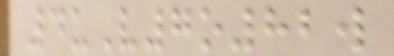4uV7o82w
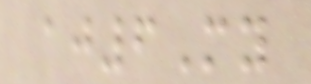aj6My
